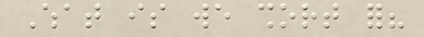What is we short for?
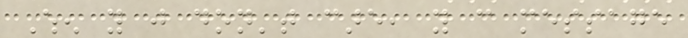When you just don't care, you can message
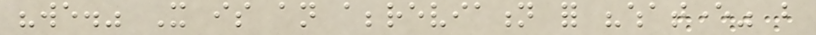"we." It is an abbreviation for "whatever" but
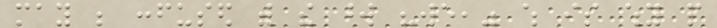may be confused with the word "we," which is why people
